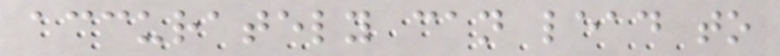accurately can lead to
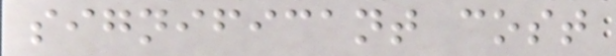significant cost
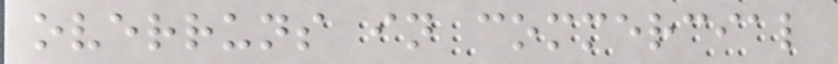overruns in commercial
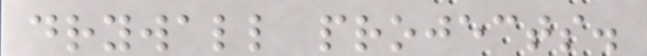drywall projects.
